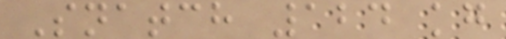Snatch 124 kg
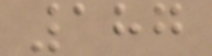187
